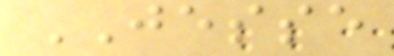JESSE
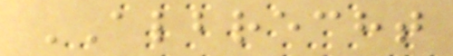ALBRECHT
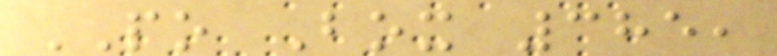PO Box 385,
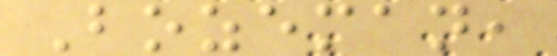Bozeman,
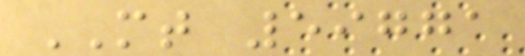MT 59771
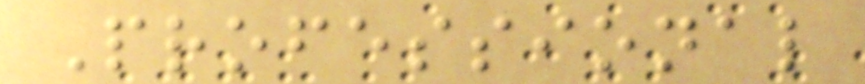Professional
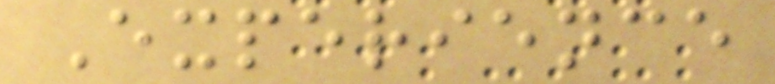Experience
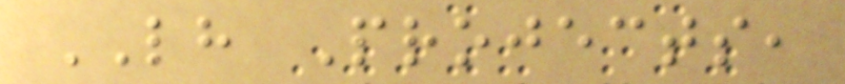LH Projects,
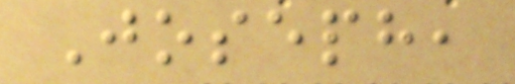Joseph,
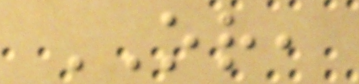OR,
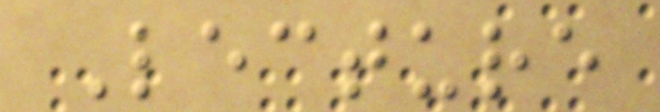Lecture
